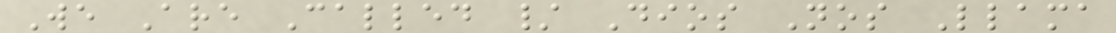We Are Called / Dios Nos Llama
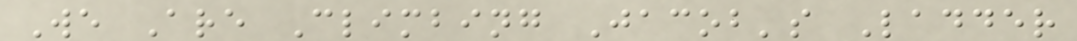We Are Climbing Jacob's Ladder
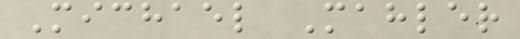Michael Mahler
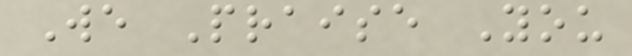We Praise You
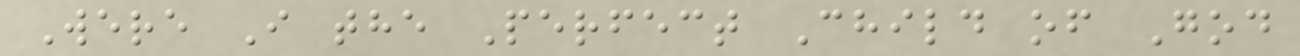Were I the Perfect Child of God
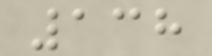138
